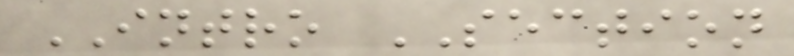INTRO SECTION
